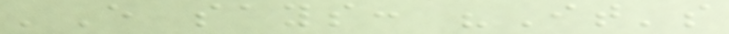'E says: "It's
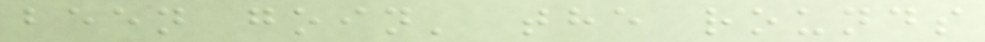been goin' the rounds
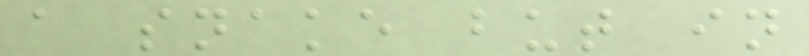a snake but in
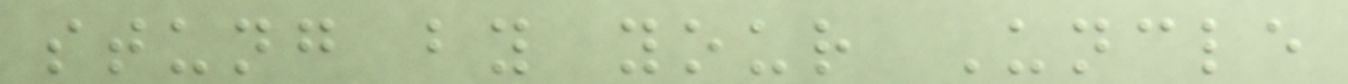stung by your Uncle
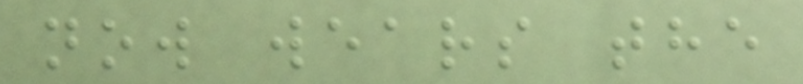now wears the
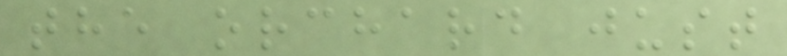the orchard just
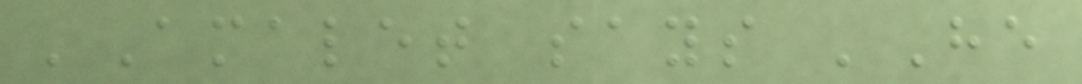'Amalet says 'He
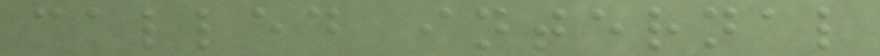called internal
